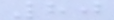80
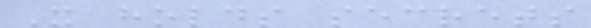It holds secrets
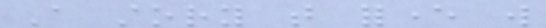A story that forever will
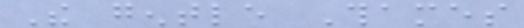The gentle Thames
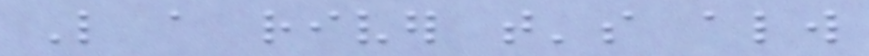Like a river that's always
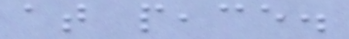at peace.
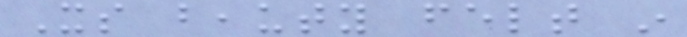Its beauty felt in
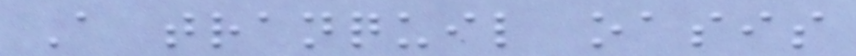A tranquil oasis
